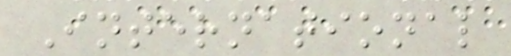International
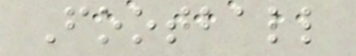Football
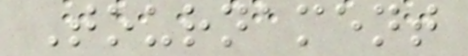Tournament
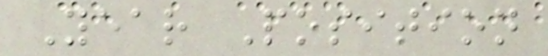Year Position
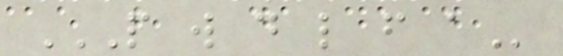P W D L F A
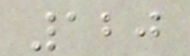120
